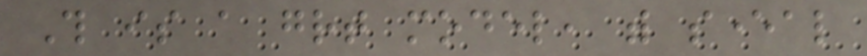This is a great model, with several
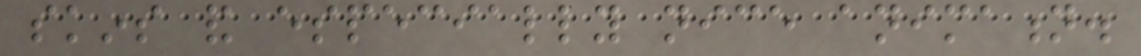skins and especially nice animation.
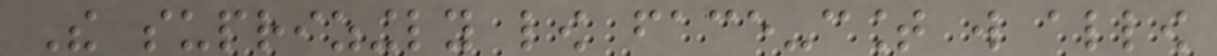The suprizingly low face-count will allow
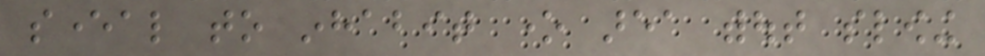several to inhabit one area without slowing
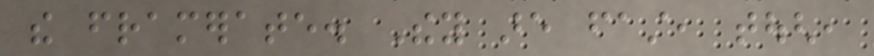the framerate. They are fast, tough,
